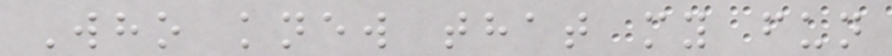Who knew that my fun
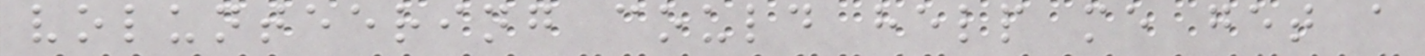volunteering could help me get a
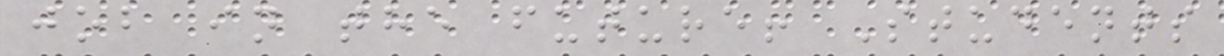job in the future! Students
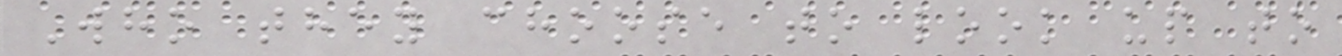Who they choose to look up to
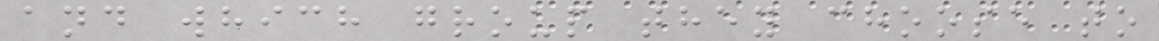and which group they choose to
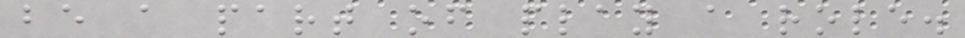be a part of play a role.
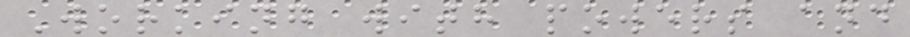Working with powers and
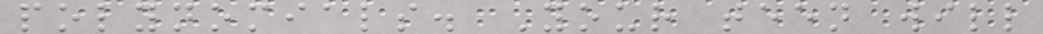polynomials. Your teen will
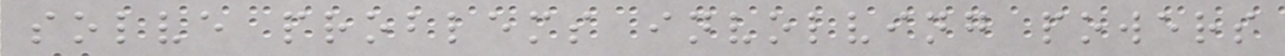solve problems involving powers
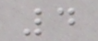4
